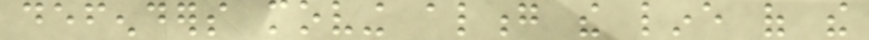defenders moving along the line of the
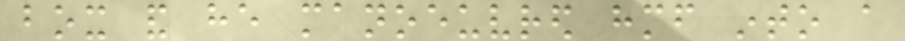box and he manoeuvred himself into a
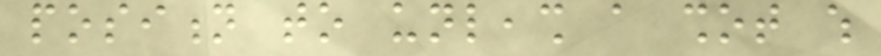position to unleash a shot which
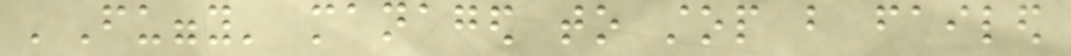'Fuggy' managed to stop but failed
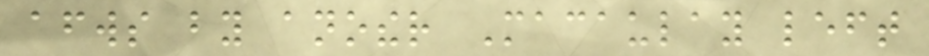afterwards by another Macaulay left
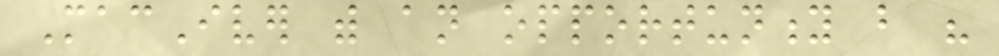MacIver with an opportunity but his
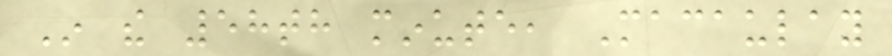In the 58th minute, Macaulay
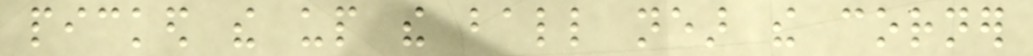picked the up the ball near the corner
